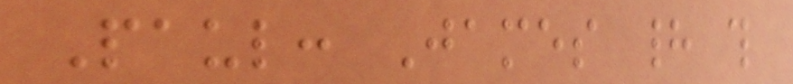Paul: James had this
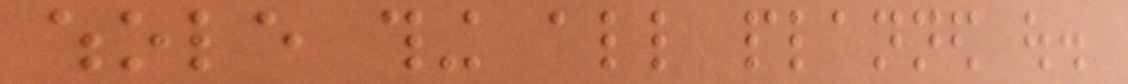whole thing all planned out.
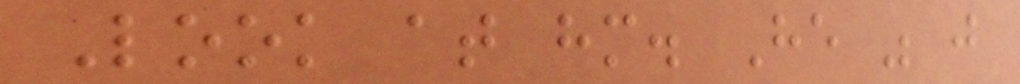Look at him. He was just
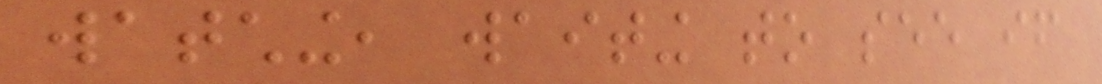watching, waiting to see if
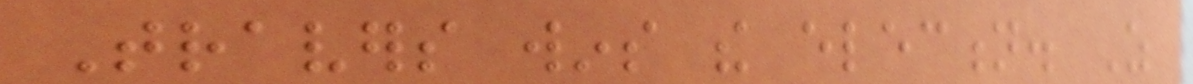Travers wins the election. As
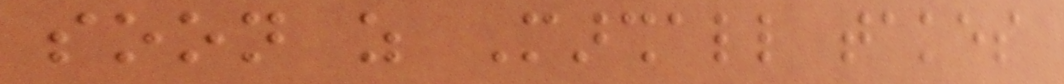soon as Marshall takes
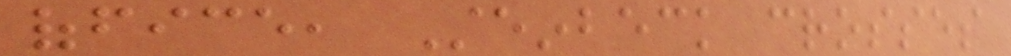office, Steinbeck crosses
